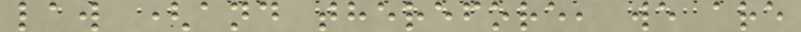law (and therefore, we are
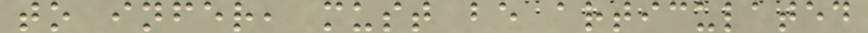to infer, must be articulated
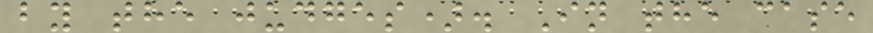by the judges). In the case
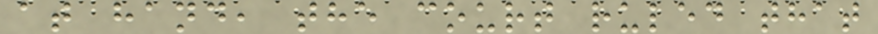at hand, the court ruled that
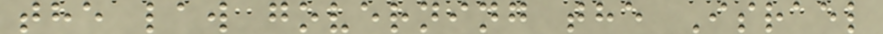the law governing the Israel
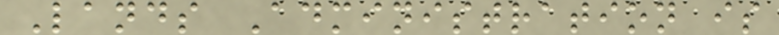Lands Administration is
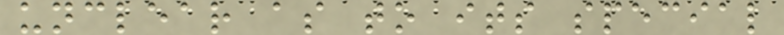unclear as to its special
